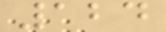124
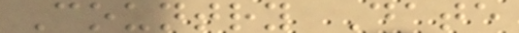Country Date
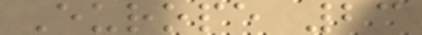Europe 23
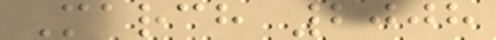March 2008
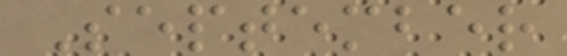September
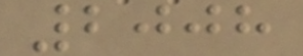2008
